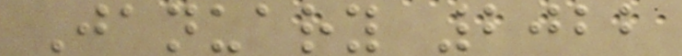January 2022
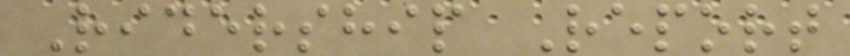Ridership Report
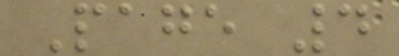Page 4
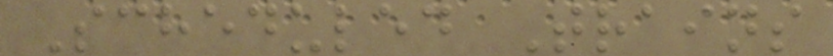Scheduled Trains
